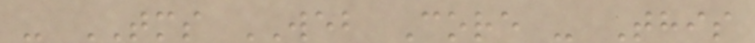- TMS WEB Core - This
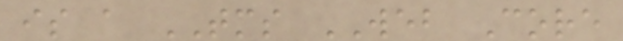is a TMS WEB Core
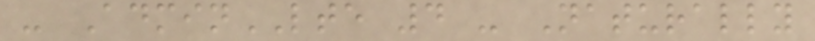- AdminLTE 4 - Naturally
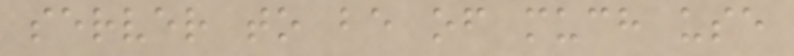server to be of much use
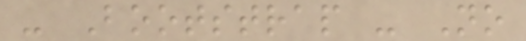- Bootstrap - No
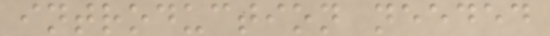introduction needed
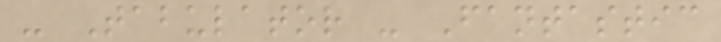- Tabulator - Fantastic
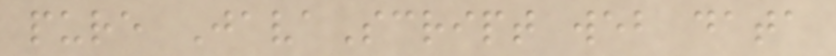pure JavaScript web data
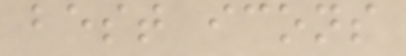best icons
